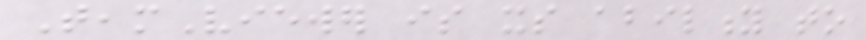TeamViewer is its ability to
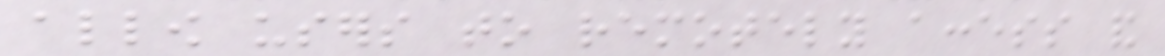allow users to remotely access and
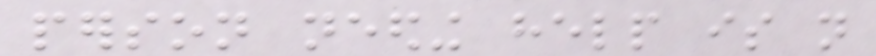person needing help is not
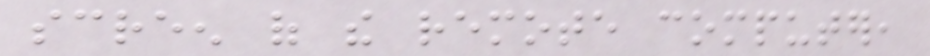screen of the remote computer,
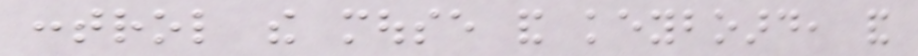control the mouse and keyboard, and
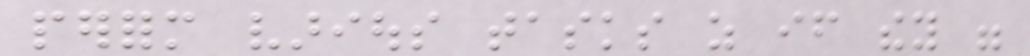perform various tasks as if they were
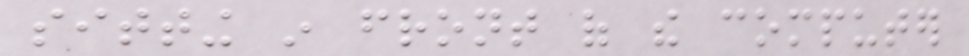sitting in front of the computer
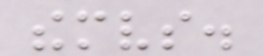themselves.
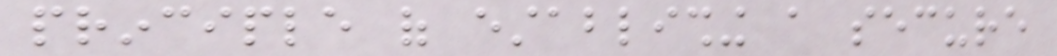principle of establishing a secure
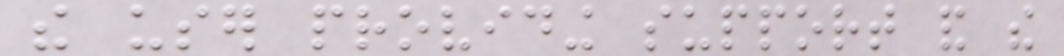the user providing support and the
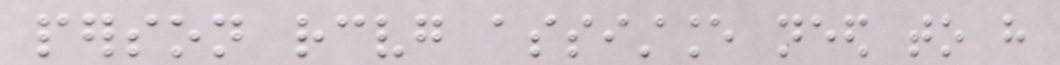person receiving assistance need to have
